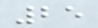25
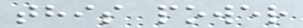this power
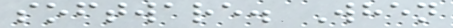software. When
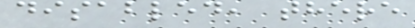disabled, there
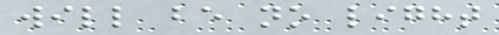will be no light
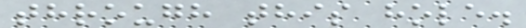through this hole.
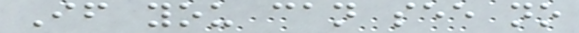If you can see no
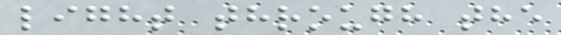light through the
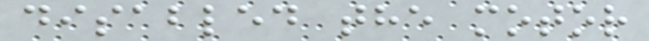disabled the motor
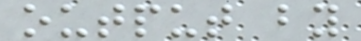output by
